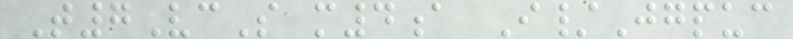T7VcS m4a I/Jgpuc
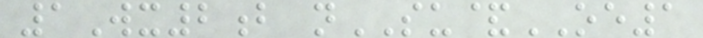1Wx2b nSU&OE1
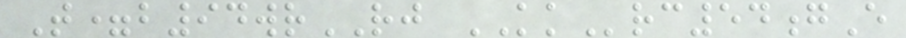T=b94wrRJ KKrc54gE
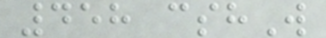458 cshW
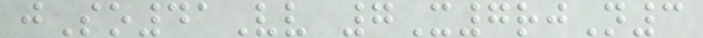jSo41Vv 7X7rjN3
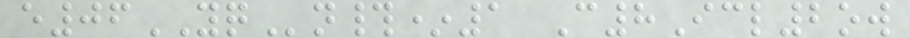e06YQn#*1 C8Icl2ow
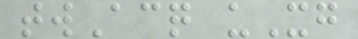twAcq uXg
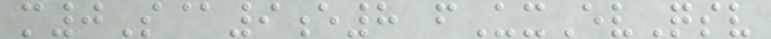m0S@9e8 fUxEvQsv
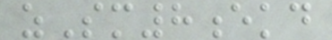zSm8ekd
